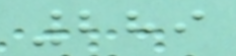289
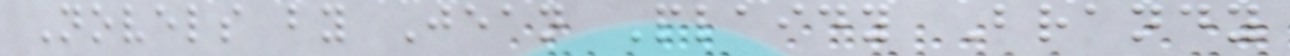Novels by Jean Plaidy Brandy
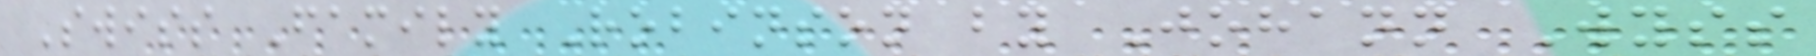Swiss Family Robinson by Johann Wyss
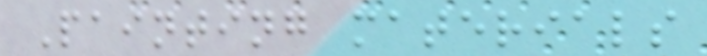Painting materials
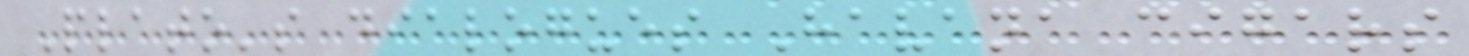Plato's dialogues Havana cigars
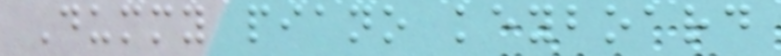Dummy piano keyboard
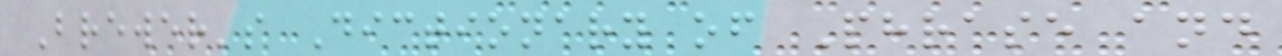Brewer's Dictionary of Phrase and
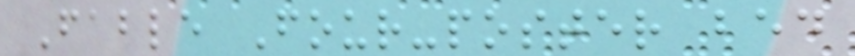Fable Four-poster bed
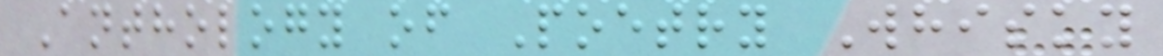Anthology of Poetry Whisky
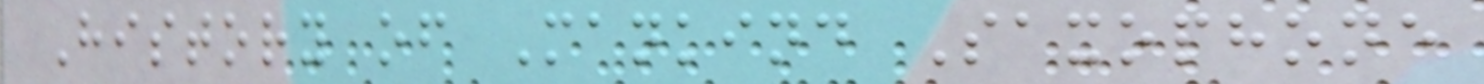History of Mankind Saxophone
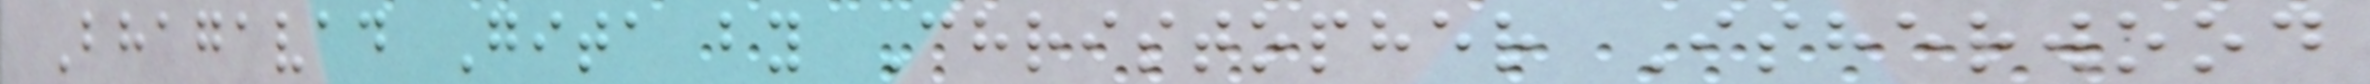Bhagavad Gita by Christopher Isherwood
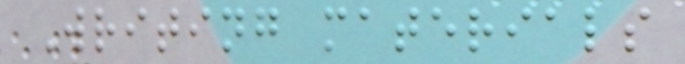Writing materials
